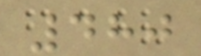480
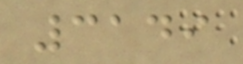3149
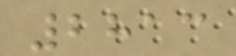2813
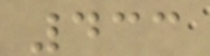433
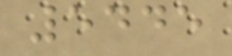5445
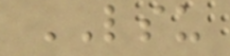LSU
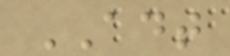ADT
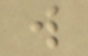w
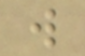w
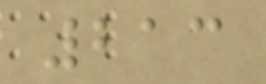213
